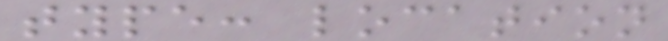type: location
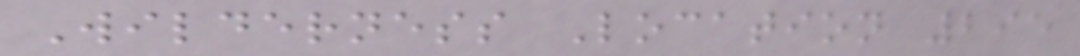Wilderness Location 295
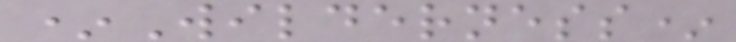*Wilderness*
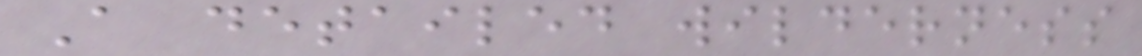A detailed wilderness
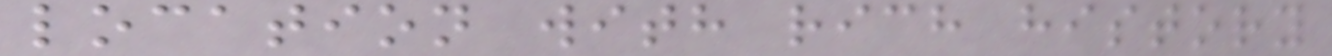location with rich history
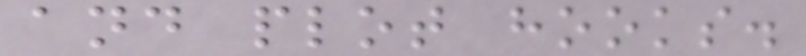and plot hooks.
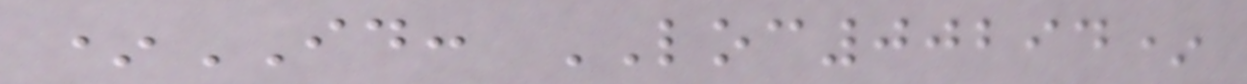*ID: LOC00294*
